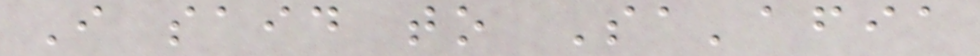I said to Sa'afia
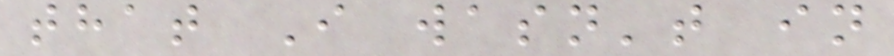that I wasn't in
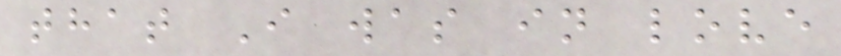that I was in love
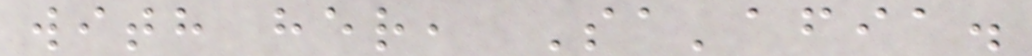with her, Sa'afia.
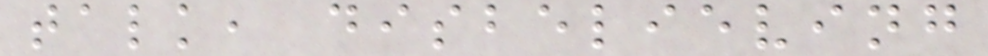talk, disbelieving
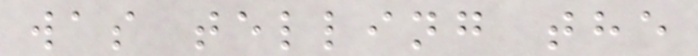was telling the
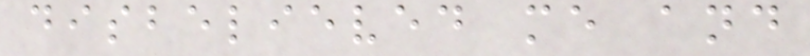disbelieved me and
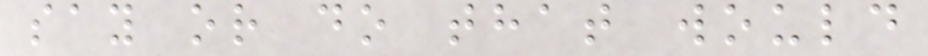say or do that would
